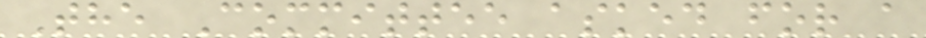The Committee asked for a
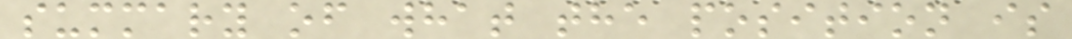summary of what the position is
